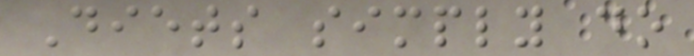Diets simply do
